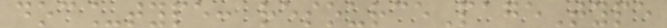doc_type: resourcePageType
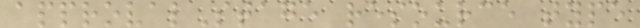approvalStage resource type
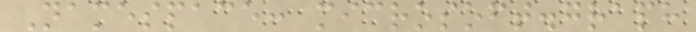Namespace: microsoft.graph
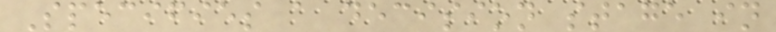Specifies a decision stage in
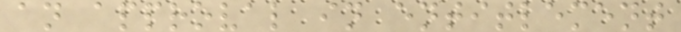an approval in entitlement
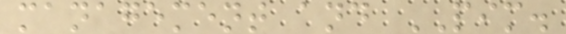management and PIM.
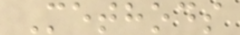Methods
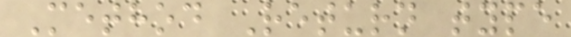Method Return type
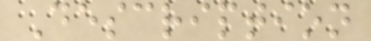Description
